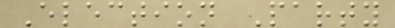Election Party
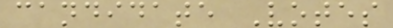candidate Votes
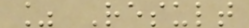% Result
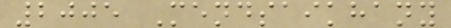2005 Mendsaikhany
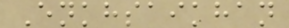Enkhsaikhan
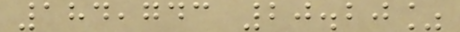184,743 20.20%
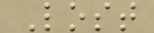Lost
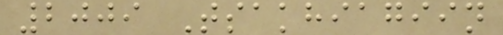2009 Tsakhiagiin
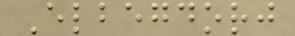Elbegdorj
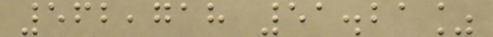562,718 51.21%
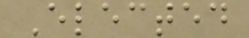Elected
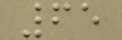65
